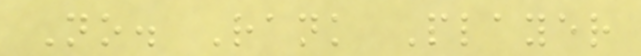No. Rank Player
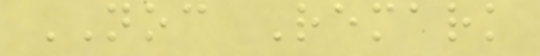NOC Remark
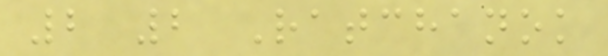2 2 Ratchanok
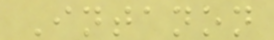Intanon
